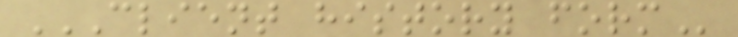CLIENT HISTORY FORM
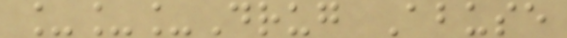___Drug Abuse
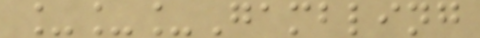___Gambling
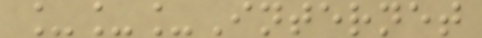___Internet
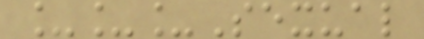___Sexual
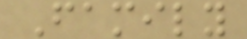Family
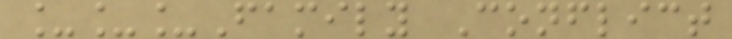___Family Conflict
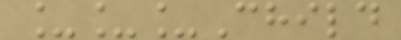___Child
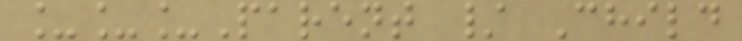___Parent / Child
